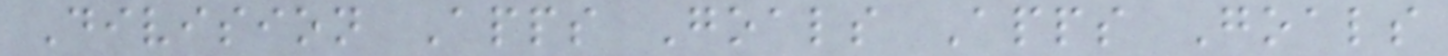Division Apps Goals Apps Goals
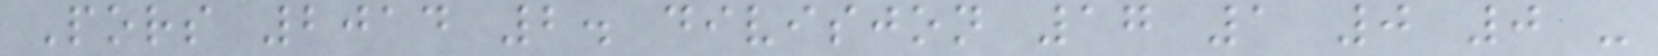Pors 2014 2. divisjon 17 1 0 0 -
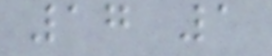17 1
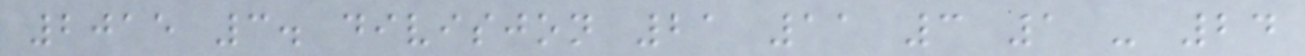2015 3. divisjon 21 11 3 1 - 24
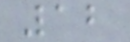12
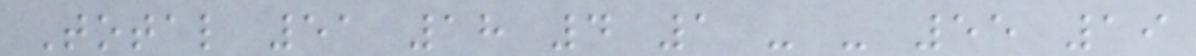Total 51 18 4 1 - - 55 19
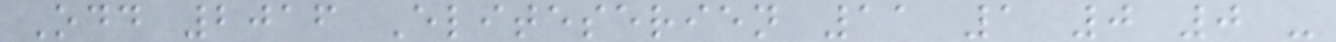Odd 2016 Eliteserien 11 1 0 0 -
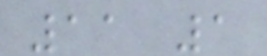11 1
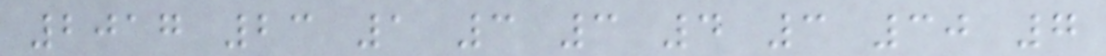2017 23 1 3 3 4 3 30 7
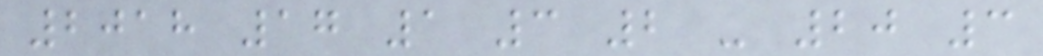2018 17 1 3 2 - 20 3
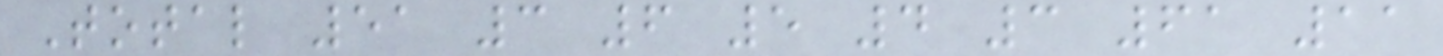Total 51 3 6 5 4 3 61 11
